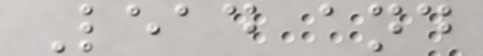Lead and
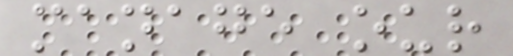manage our
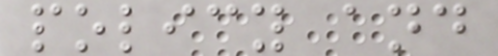policy and
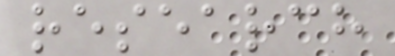research
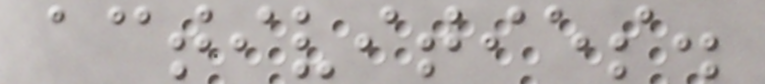activities.
